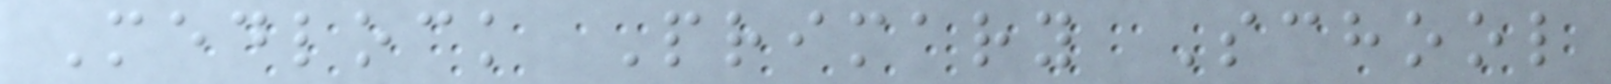Medlock Primary School
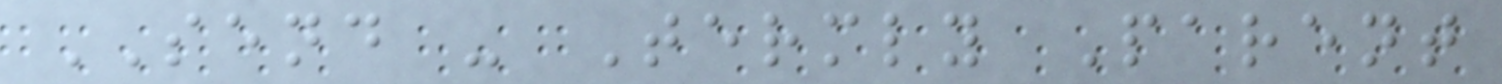SEND - Termly Parent
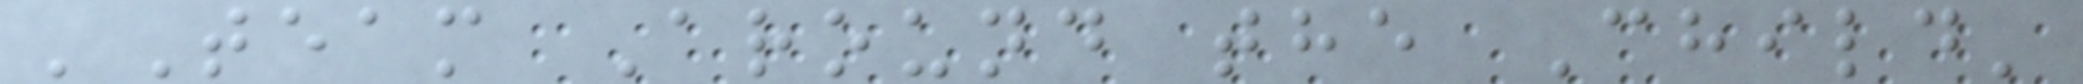'Team Around the Child'
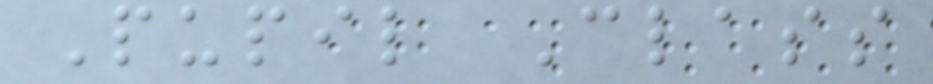Pupil Class
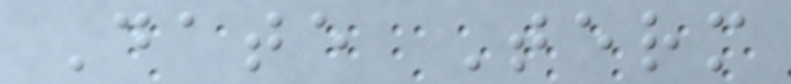Date Term
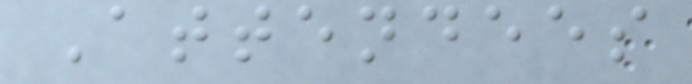Attendees
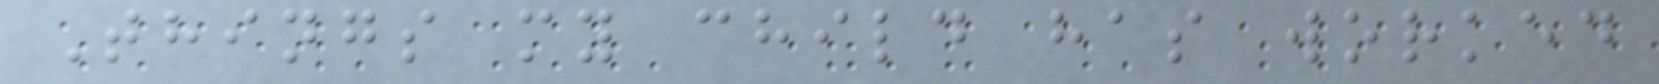Things my child has worked
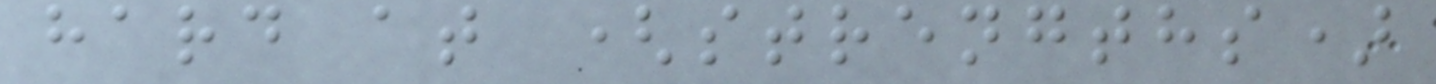hard at (strengths)
